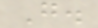G.
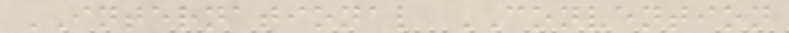INTERNATIONAL CONVENTION
